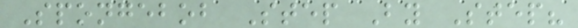Spongebob Step By Step?
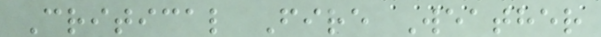Critical Fire Weather
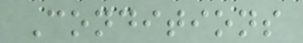Conditions
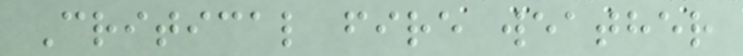Critical fire weather
